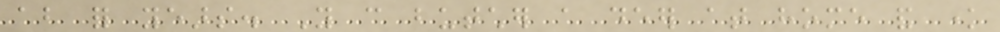about for years. You can butcher a deer at home and know
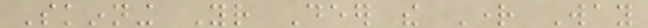Skinning Your Deer the Right Way
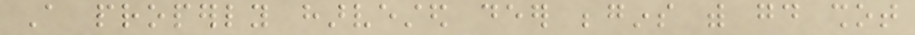A properly harvested deer begins with good shot
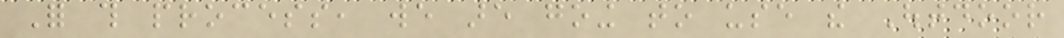For this process, we are going to use the Outdoor
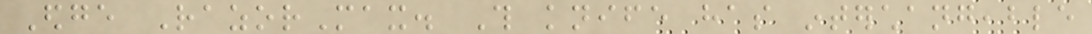Edge RazorMax. This knife has interchangeable
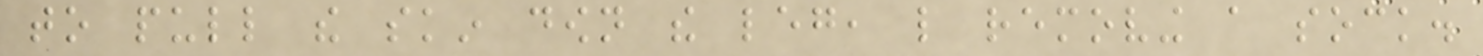to pull the skin down the leg, like removing a sock.
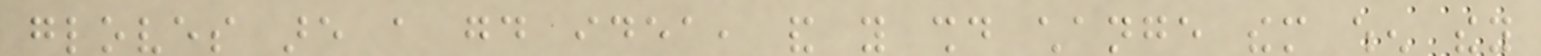gloves are a good idea, and you should change them when they
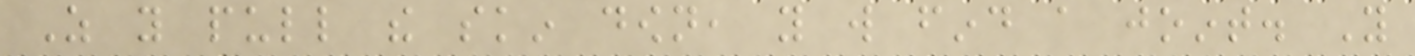As you pull the skin down, you will find a joint. You
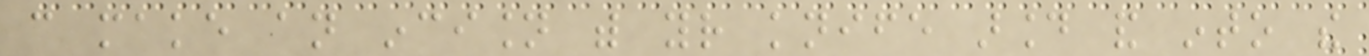can make an incision with your knife around and into the
